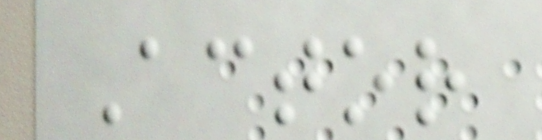Actor
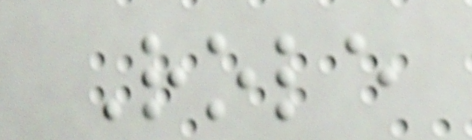Role
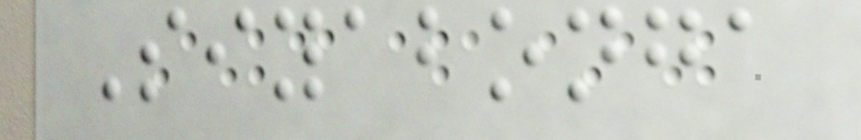Siyabonga
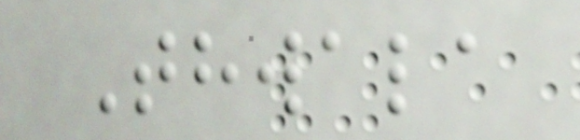Thwala
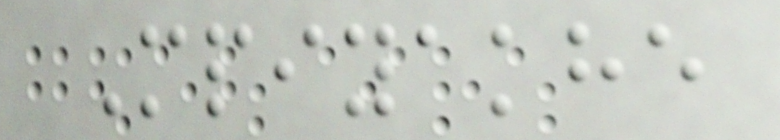Mpiyakhe
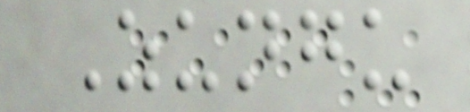Zungu
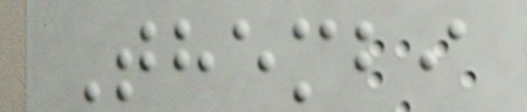Thembi
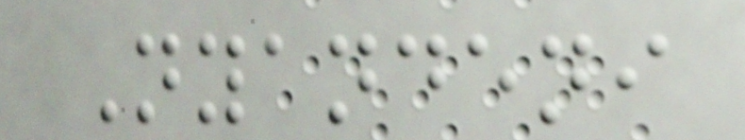Nyandeni
